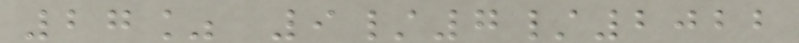27% 9/7/2022
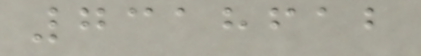7318612
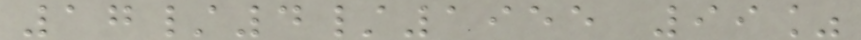17/4/1955 99%
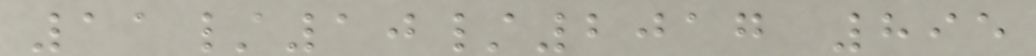11/10/2017 895
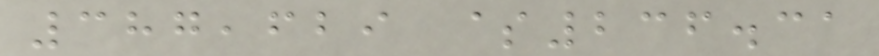387,629 $236.31
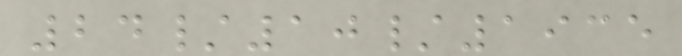24/10/1935
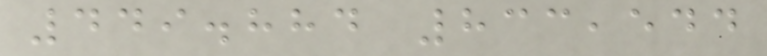449.884 833,544
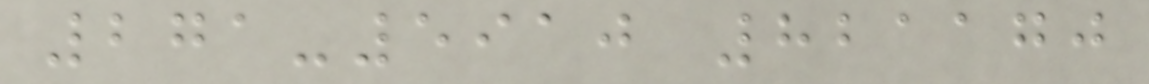271-5910 821170
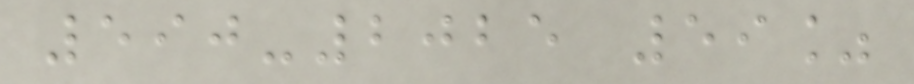590-2025 59%
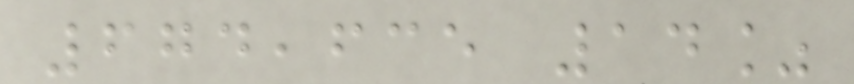674,635 14%
